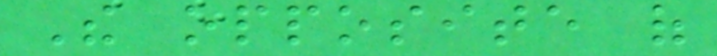The opposite of
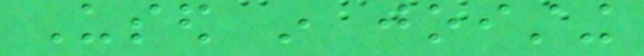Used in joisting
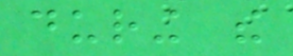during the
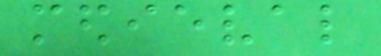medieval
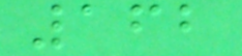162
